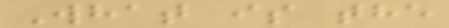What is the
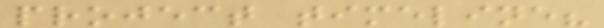project timeline?
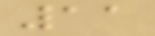11
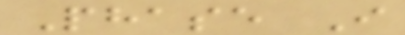Phase I
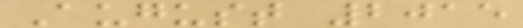August 2015
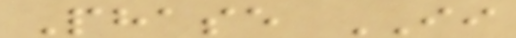Phase II
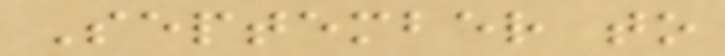September to
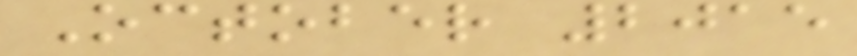October 2015
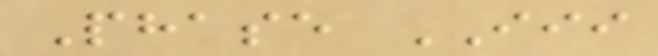Phase III
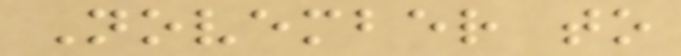November to
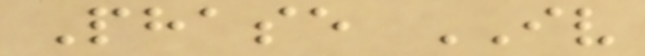Phase IV
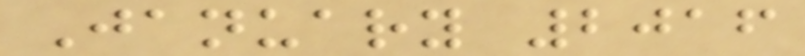January 2016
